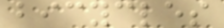bicycles
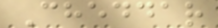Cheddar
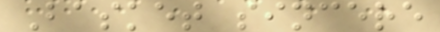Basket sincere
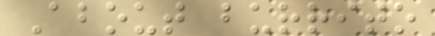About burrito
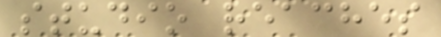studio reaches
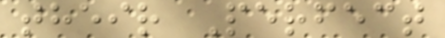their Perfect
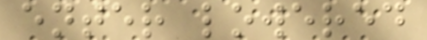enter lowered
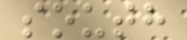south
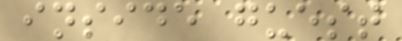inside guest
